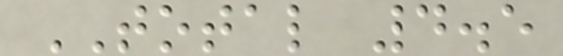TOTAL 4.5
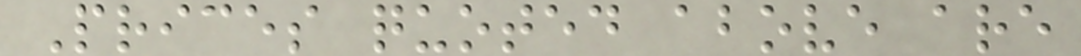Prices quoted above are
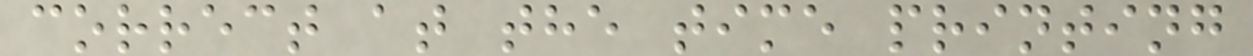correct at the time printing
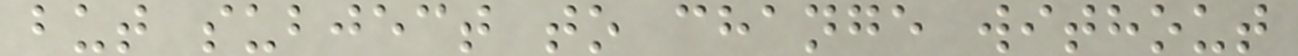but subject to change without
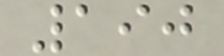190
